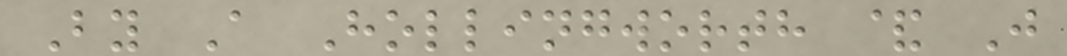By A Hollingworth & J
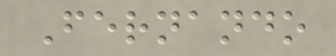Fernando
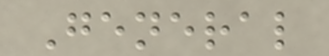General
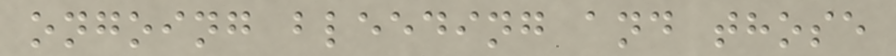ongoing bleeding and those
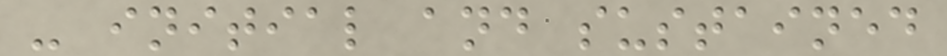- initial and sustained
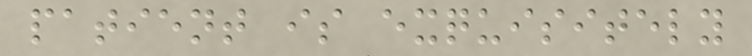patient is exquisitely
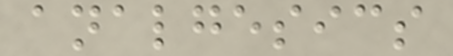analgesics
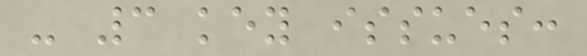- 3 key issues:
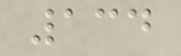134
